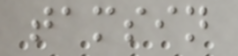tamsin
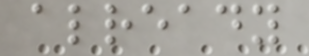already
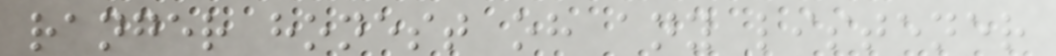ranger honest oh any listener
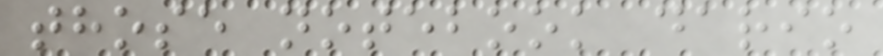those notebook dario
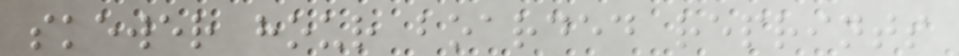skewer hour boarded reprints
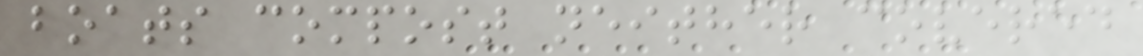boats compost neither covered
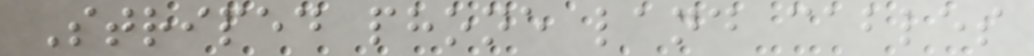Striped phone land cables
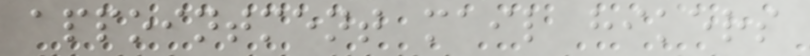appointment mail hikers
